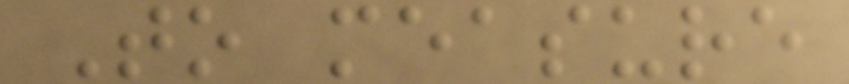To measure
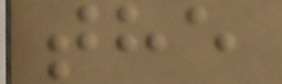the
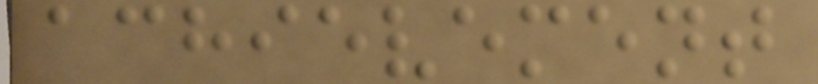achievement
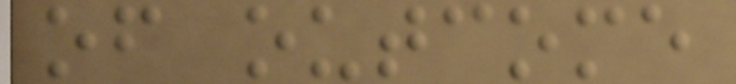of outcome
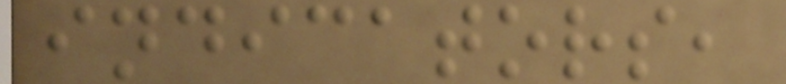indicators,
